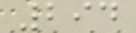294
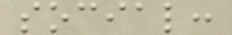social:
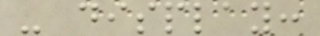- display:
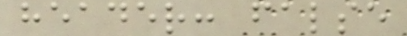header: false
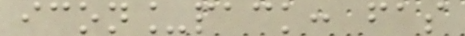icon_pack: fas
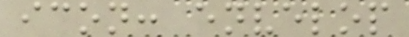icon: envelop
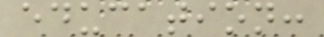education:
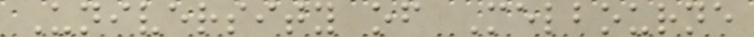University of Melbourne
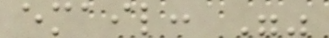email: ""
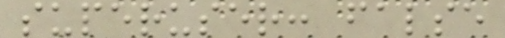superuser: false
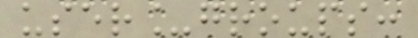user_groups:
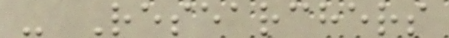- Researchers
